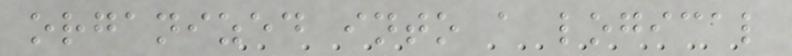organized into a logical
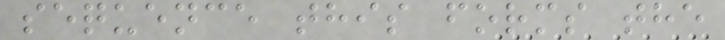sequence this forms the
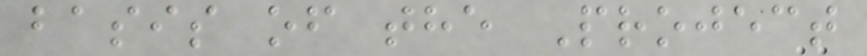basis of the Project
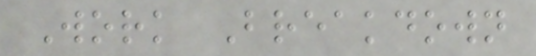Work Breakdown
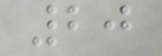20
